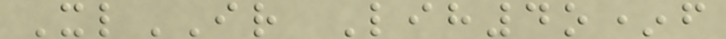XlIR Lih4o*f
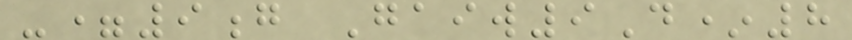-=9g Gaiw9D*8
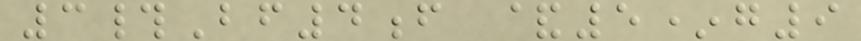3#Bf4f &5*g9
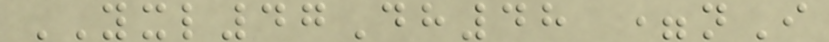YXL47Dh48 =nI
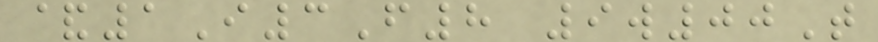&1I3F8 9w00T
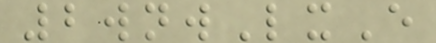2wnwLxE
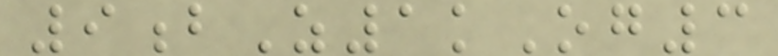9bZ1kOg3
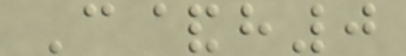C&h0
